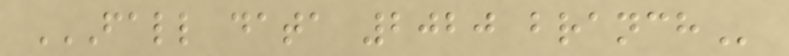FALL DATA 2020 BRANCH
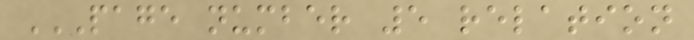PAGE NUMBER 5 RELATION
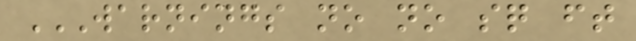WARNINGS NO NO SQ FT
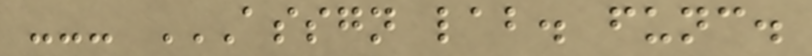--- ASSGN LAB. FUNC.
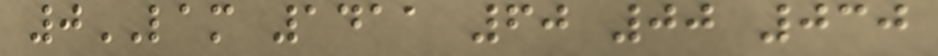0LAM 1411 60 00 030
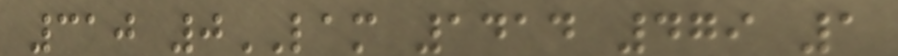310 0LAM 1414 479 1
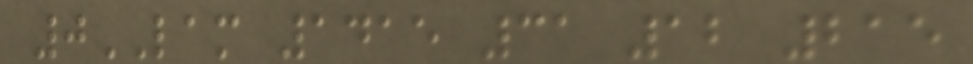0LAM 1415 31 12 215
